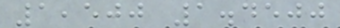1,500 1.4500
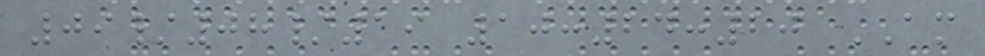09/08/19 10:24:20 AM
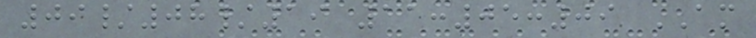09/08/19 11:05:09 AM
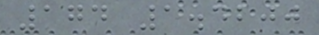174 1.4200
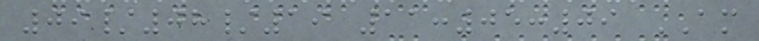09/08/19 11:05:09 AM
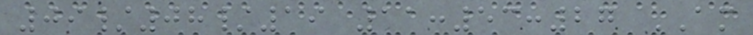09/08/19 11:53:27 AM
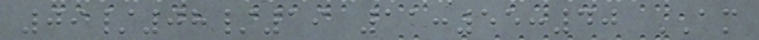09/08/19 11:55:40 AM
